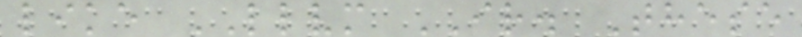like LLVM IR. These
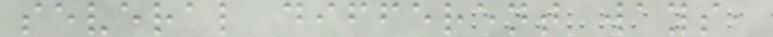several different ways,
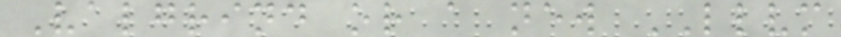Valgrind or a new LLVM
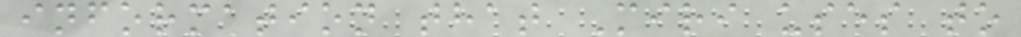information that Miri uses to
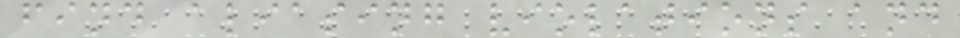find aliasing violations and
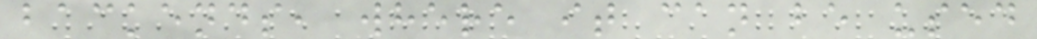backends, where it can be used
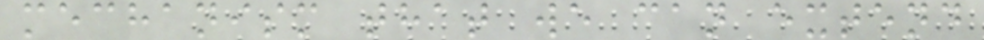mechanism that we can extend
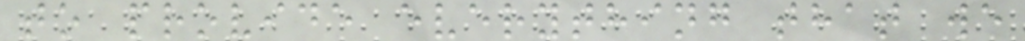to provide everything that we
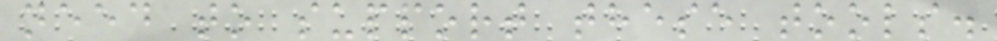need to support these tools.
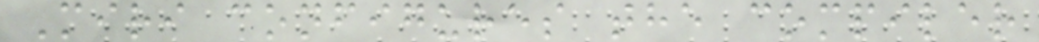Miri configures the compiler
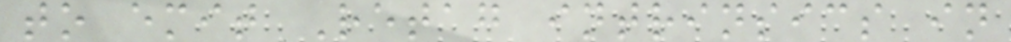to emit Retag intrinsics in
